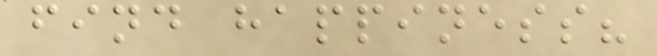find happiness?
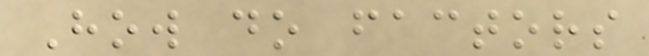How do factors
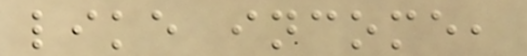like income,
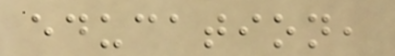education,
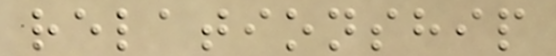relationship
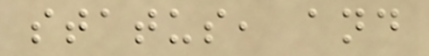status, and
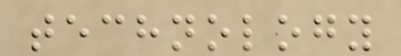technology
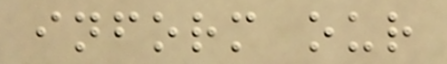inform our
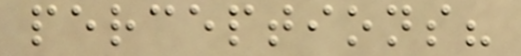perceptions?
